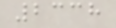2338
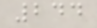244
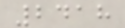2418
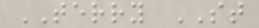TERRY ST
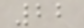22
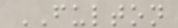FULTON
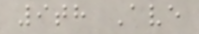9th Ave
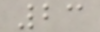23
